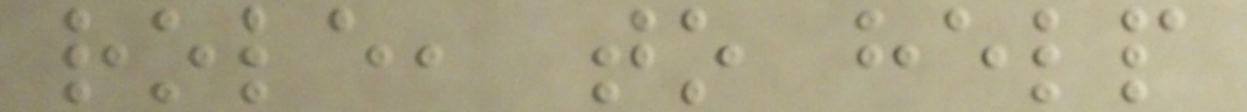role, to help
